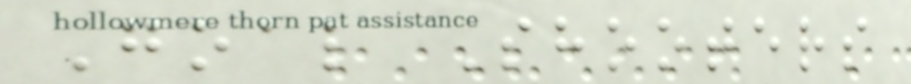Goal Shooters
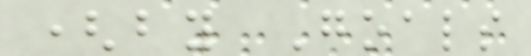(by Goals
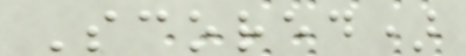Scored)
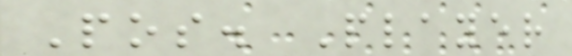Pos. Player
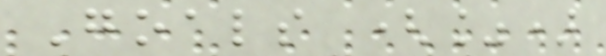Goals (%)
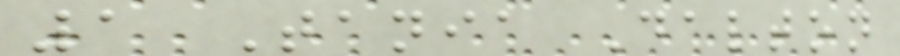1 Tania Dalton
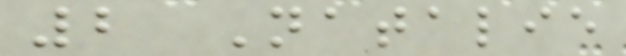2 Natalie
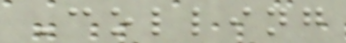Colling
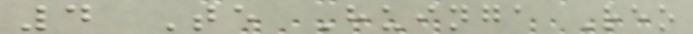4 Te Huinga Reo
